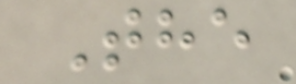The
